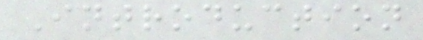Introduction
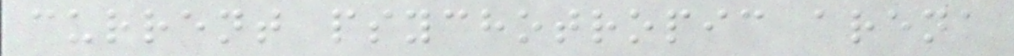current psychotropic arena
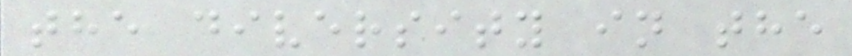the diversity in the
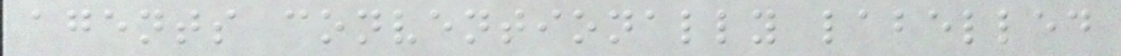agents conventionally labelled
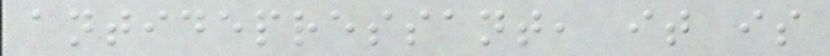antidepressant, it is
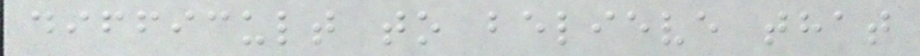difficult to believe that
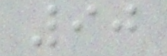90
